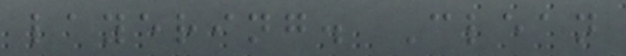layering. Clean
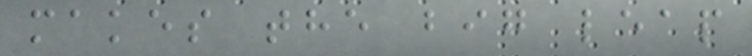makes the big leap
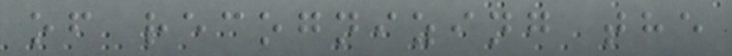of recognizing the
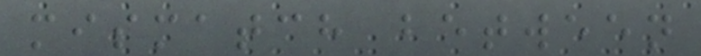mismatch between
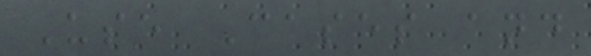Use Cases and
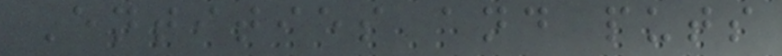Entities and puts
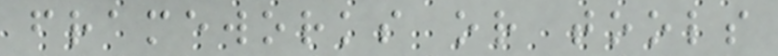frameworks or tools
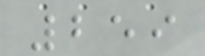259
